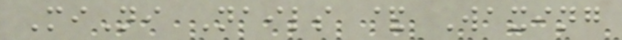MiNi Nails & Waxing
